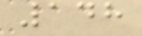148
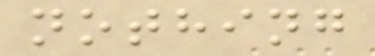nothing
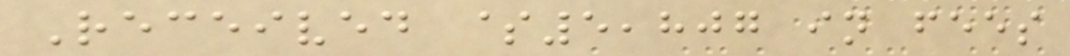Received $5,807 in fees
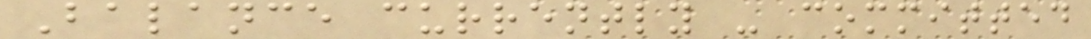Balance currently - committed
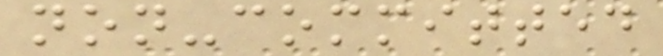non-committed
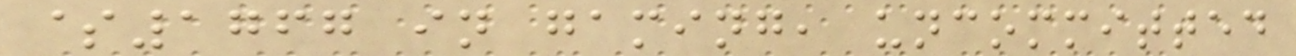$1767 in gaming, uncommitted
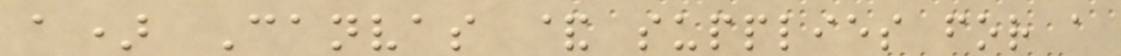a) Canvas & supplies for a
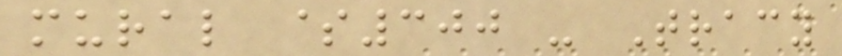mural $300 - Tracy
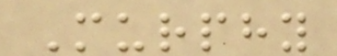Murphy
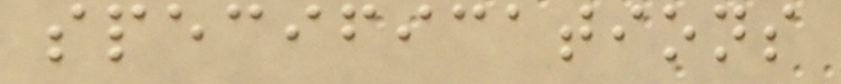specifications
